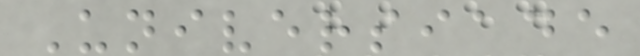Universiade
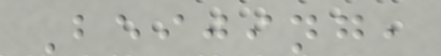Beijing,
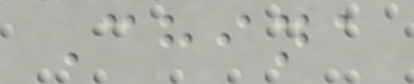China
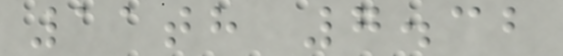11th 7.32
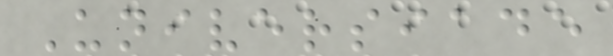Universiade
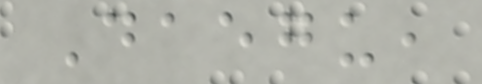Daegu,
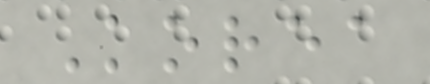Korea
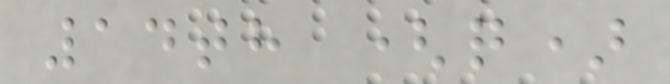14th (q)
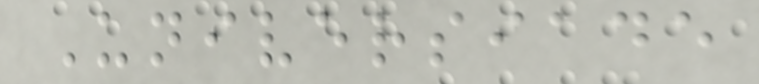Universiade
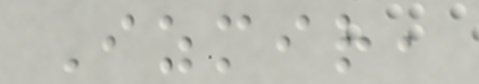Izmir,
